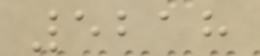5218
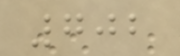702
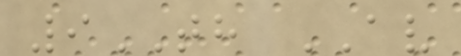9TH AV
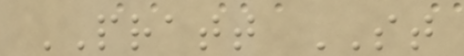PRATT ST
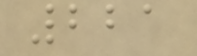221
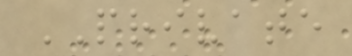PRIVATE
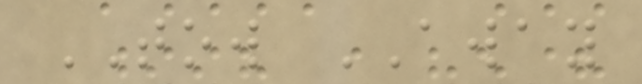TOW AWAY
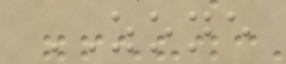ZONE
